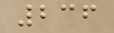236
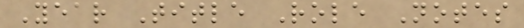Year Title Role Notes
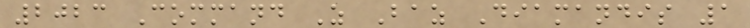2023 Command Z Baz Diamandis 1
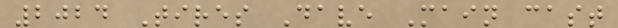2024 Tires Dave Main cast
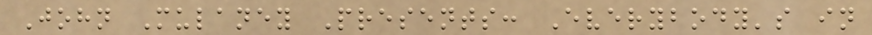John Mulaney Presents: Everybody's in
